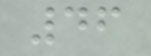46
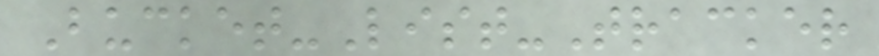Bucket-List-Tracker
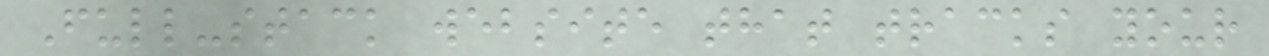Full-stack website that tracks your
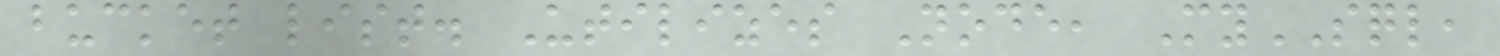bucket list. Utilizes Node, MySQL,
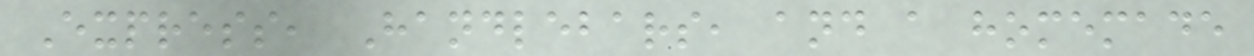Express, Handlebars, and a homemade
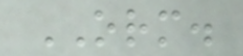ORM.
